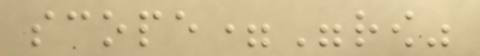scope="row"
